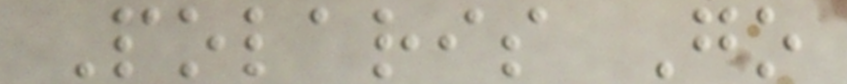Polaris Go
